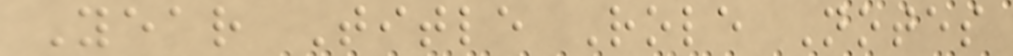Year Title Role Notes
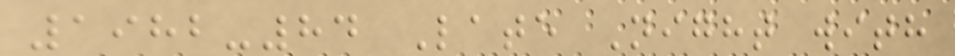1982-84 Late Night with
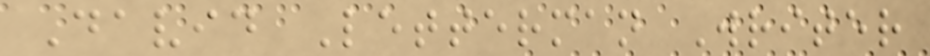David Letterman Writer
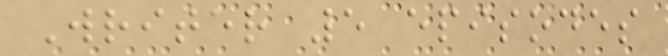Writer 5 episodes
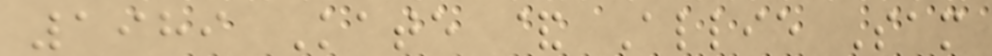1989 Kate & Allie Sam
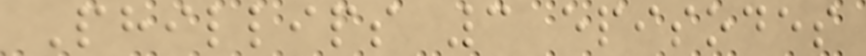Phillips 3 episodes
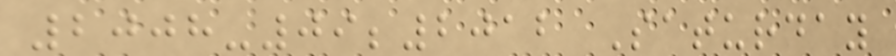2008-09;2012 Saturday
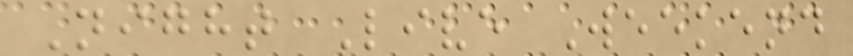Night Live Weekend
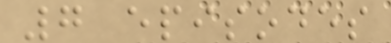7 episodes
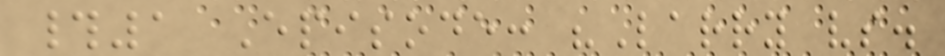#1 Episode: "Larry vs.
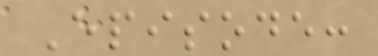Episode:
